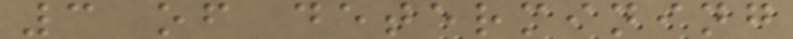3 of determining
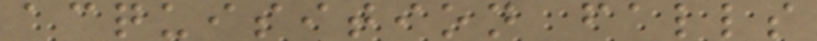acquisition falls
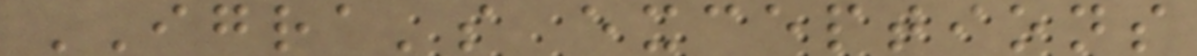IGRA's exceptions
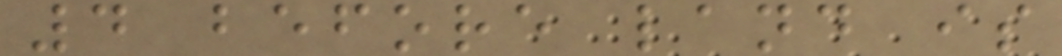4 before land is
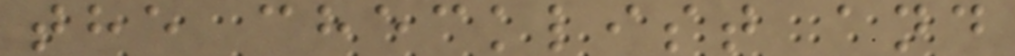the checklist and
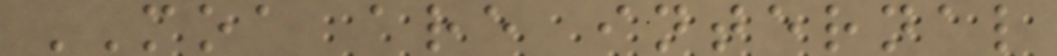MOA are internal
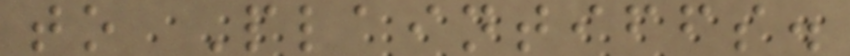to Plaintiffs.
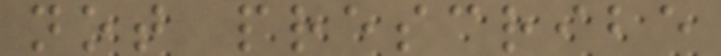not prescribe
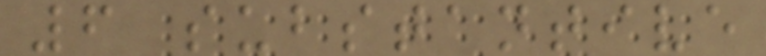6 substantive
